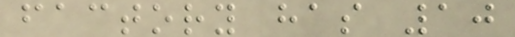factory has 10
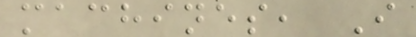machines, I
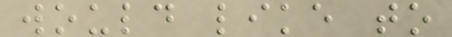would like to
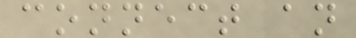connect an
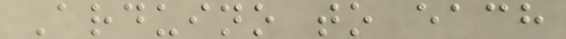Arduino to each
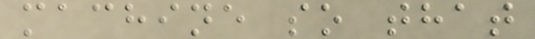machine so that
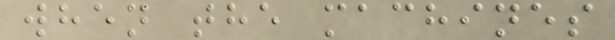when the machines
